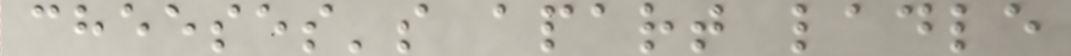cheeses's apart ladle
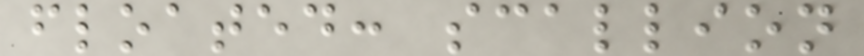floated: scallion
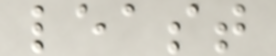least
